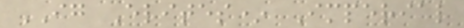IG Elites* Imperial
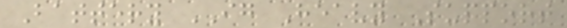Battery IG Heavy Support
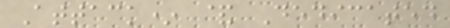Attack* & Dedicated
